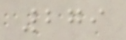279
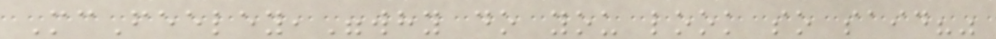McFeeley,"why do you look so said?"
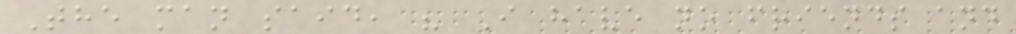The man said, " I have no friends and
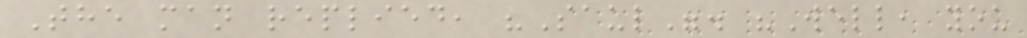The man replied, "Saul". "Well, you
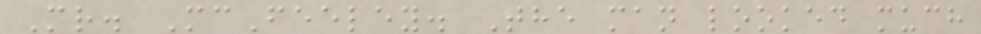Mr. McFeeley. The man looked much
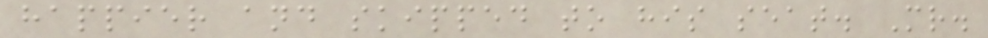happier and skipped to his seat. Mr.
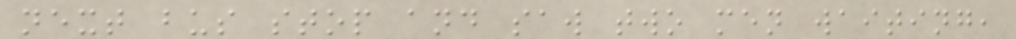next bus stop and saw two men waiting,
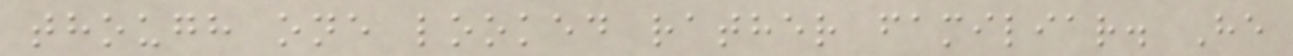though one looked rather familiar. He
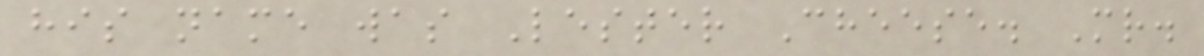his name was Lester Cheese. Mr.
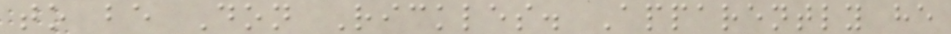to be Don Rickles. Apparently he
